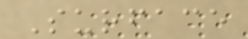Surface
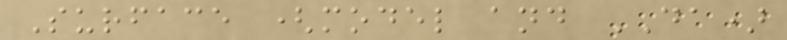Surface (model and DA)
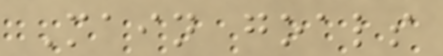Main goals
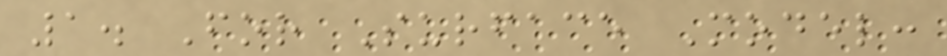1. For Surface Model:
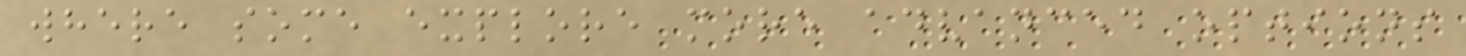where some explore more advanced options
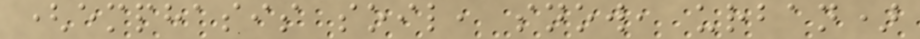(emphasis soil, snow, urban)
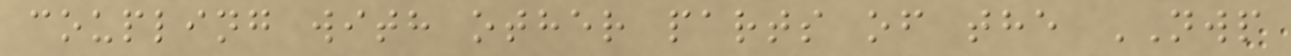coupling with other parts of the NWP
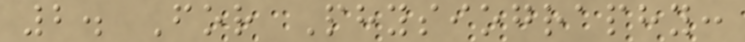2. For Physiography:
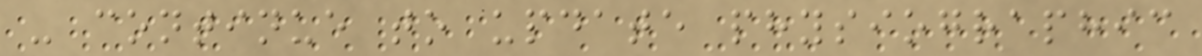- continue to update physiographic
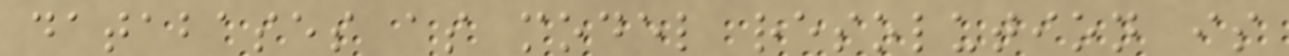databases as model resolution is
